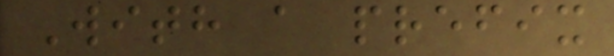With a prefix
